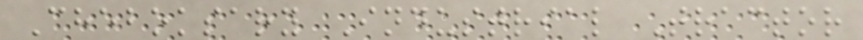Cheboksary Industrial Tractor
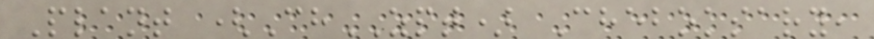Plant (ChZPT) Cheboksary,
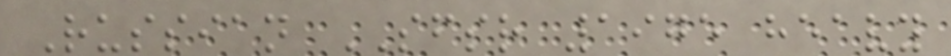Russian SFSR 1975 heavy
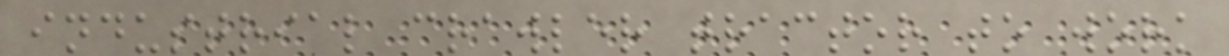industrial crawler tractor to work
